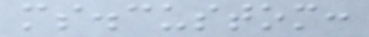ms.custom:
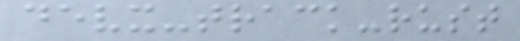devx-track-rust
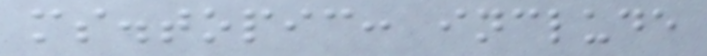ms.topic: include
